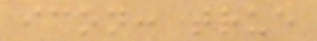icon: true
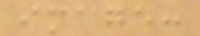image:
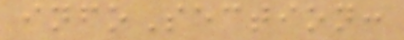infoSection:
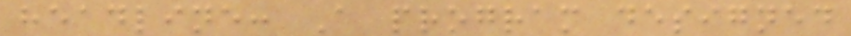headline: A program designed
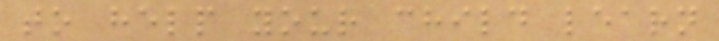to help your child learn
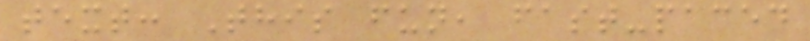text: This fun, fast-paced
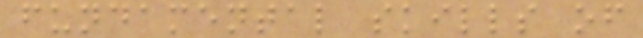fundamental skills of
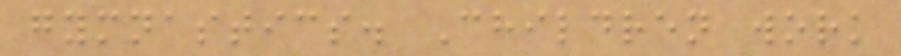gymnastics. Children work
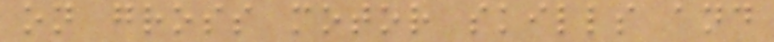on gross motor skills and
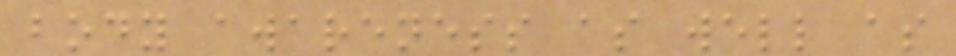body awareness as well as
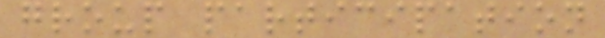group participation
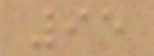95
